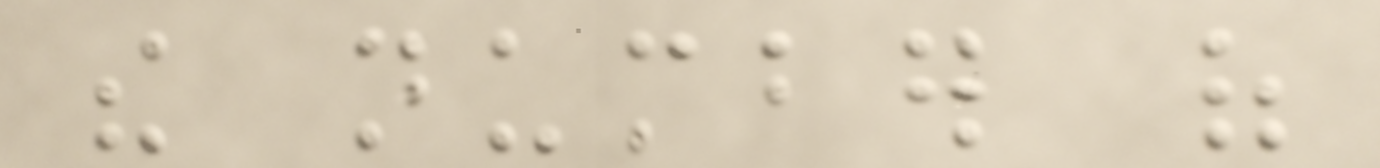the number of
